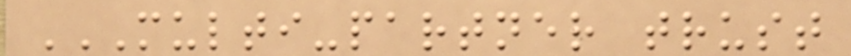MULTI-PARTNER TRUST
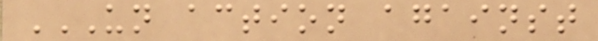UN ACTION AGAINST
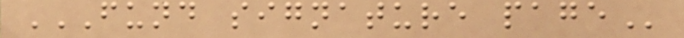FUND SIGNATURE PAGE
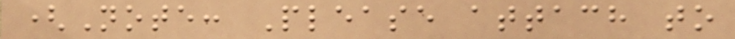(Note: Please attach to
